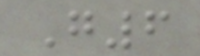G6
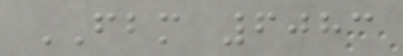FBM 6083
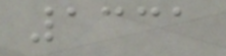1331
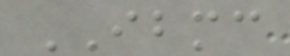IBMC
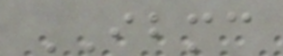IBMC
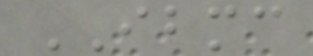IBMC
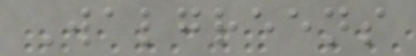Walgreens
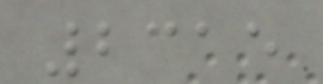2315
